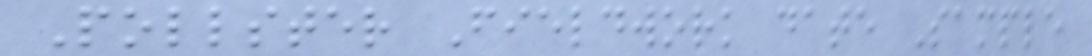Pollster Fieldwork date Sample
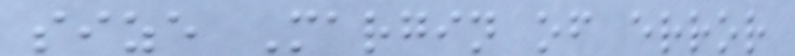size Margin of error
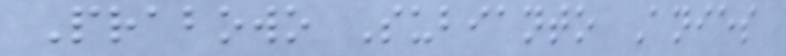Prabowo Subianto Anies
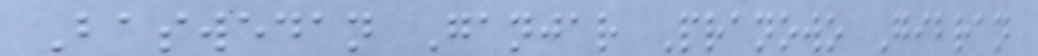Baswedan Ganjar Pranowo Gibran
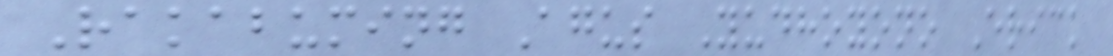Rakabuming Agus Yudhoyono Erick
